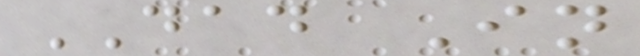DAD In
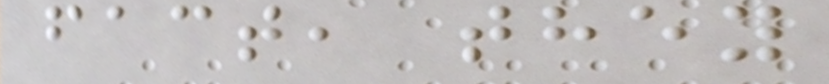fact, they
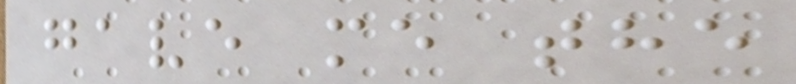gave me the
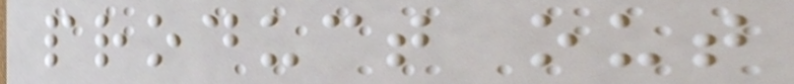product out
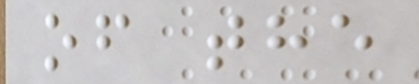of the
